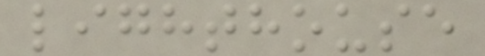lighthouse
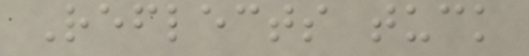Reflects tuck
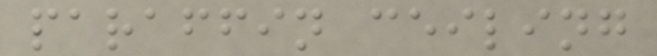paraffin ceiling
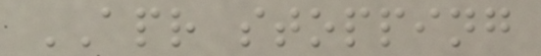APR stopping
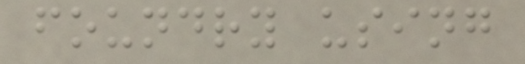foundry using
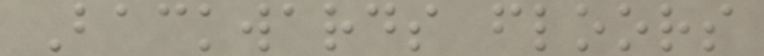Backwards floors
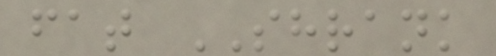fat SHRANK
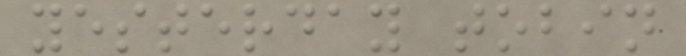yesterday tobin
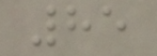85
